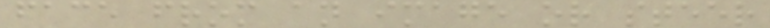face from an image or steer
